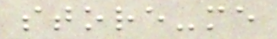store-me
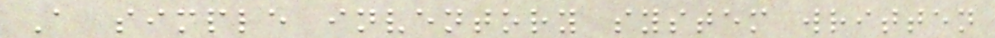A simple inventory system written
